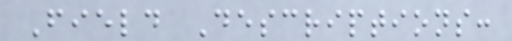Field Descriptions:
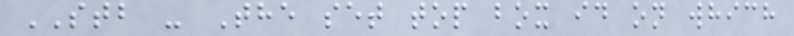STB - The set top box id on which
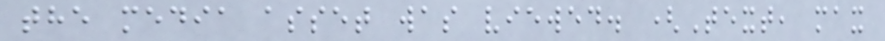the media asset was viewed. (Text, max
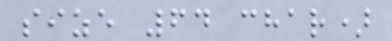size 64 char)
